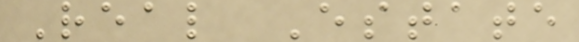Real Estate
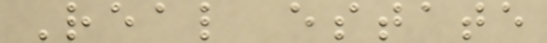Real estate
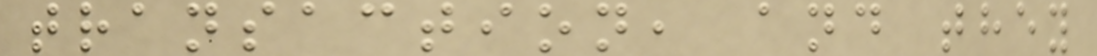transaction, and they
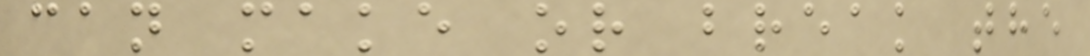can make or break the
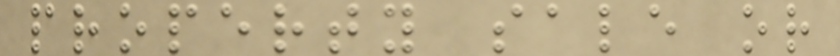property sale or
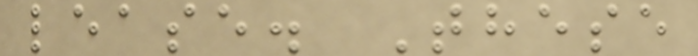lease. These
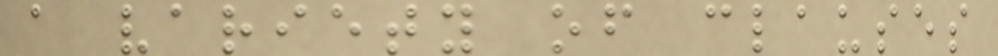a variety of clauses
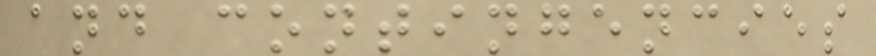and contingencies
